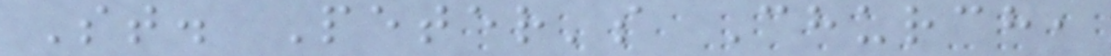St. Peter's Church,
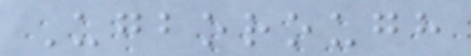Ugborough
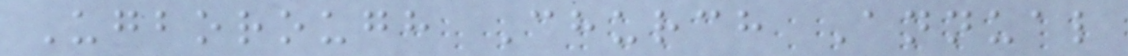Ugborough Church Annual
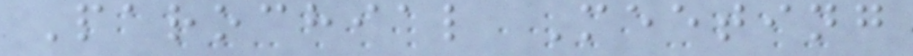Parochial Meeting
